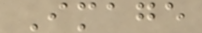Image
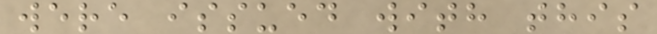were issued with this
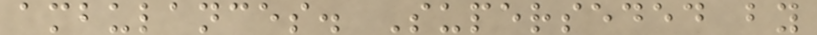ambulances. Superseded by
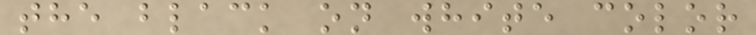the black on white color
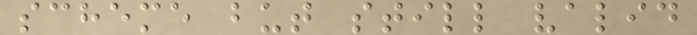scheme but still valid
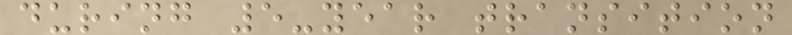during 5-year transition
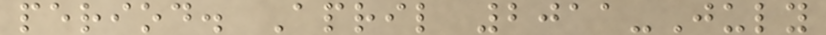period. April 2011-July
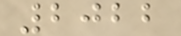2022
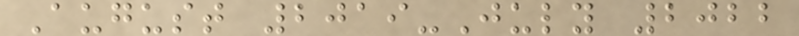August 2019-July 2022
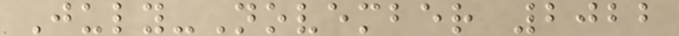July-November 2022
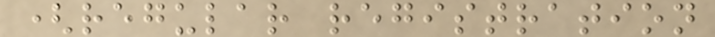(regular registration
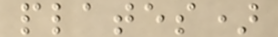plates)
